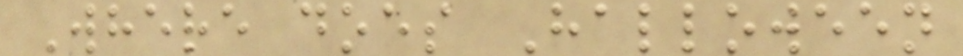Where does Halloween
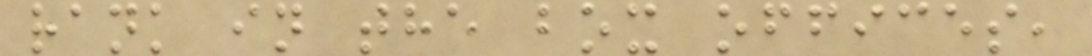rank in the box offices,
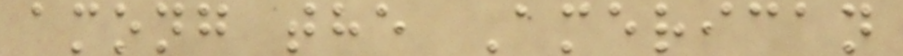among the American
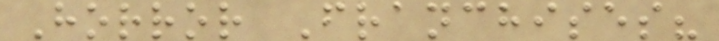Horror Franchises?
